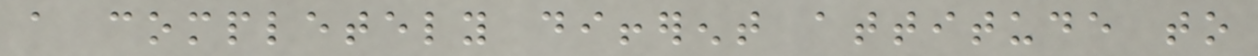a completely different attitude to
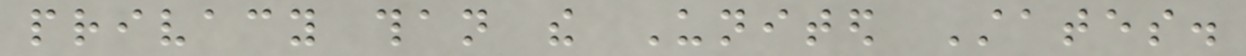privacy than the United States.
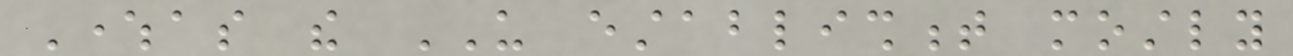Whereas the US establishment mostly
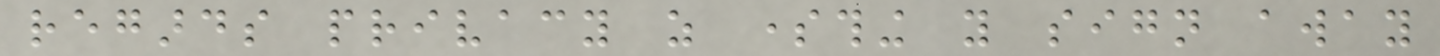regards privacy as something you sign away
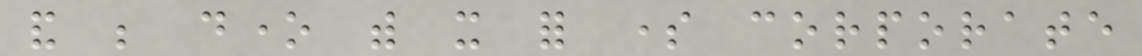and be done with it for some corporate
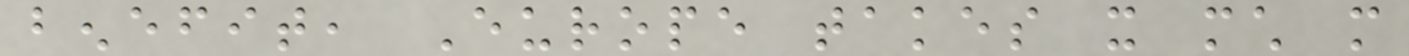benefit, Europe takes it much more
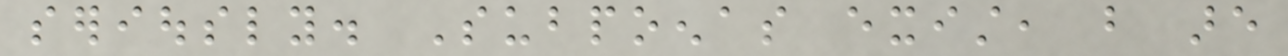seriously. Subpoenas exist, but are
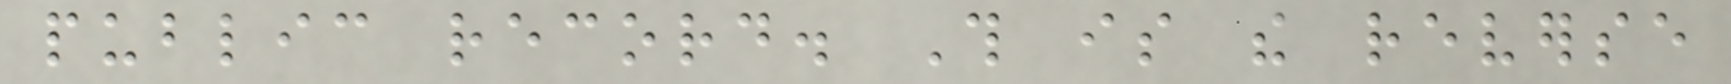public record. This is the reverse
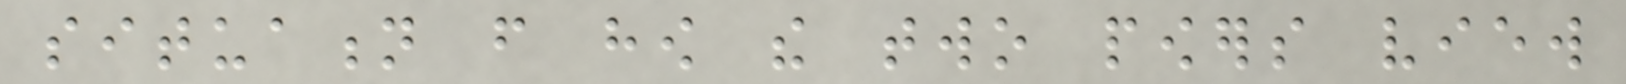situation from how the two powers view
